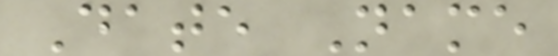Date Name
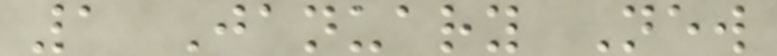1 January New
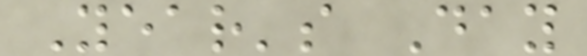Year's Day
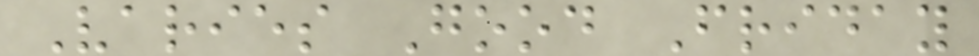Varies Good Friday
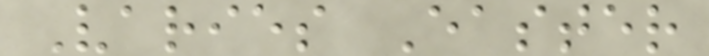Varies Easter
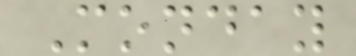Monday
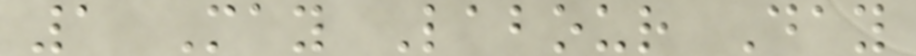1 May Labour Day
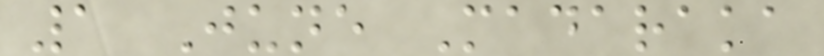1 June Madaraka
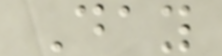Day
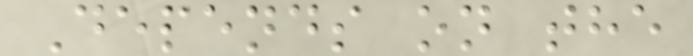Depends on the
